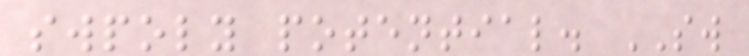swpoly potential. SW
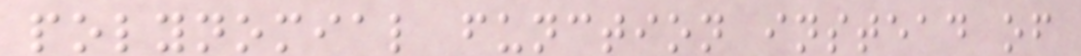polynomial function instead of
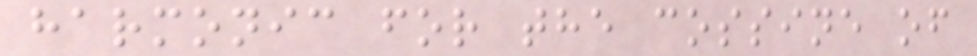harmonic for the cossine of
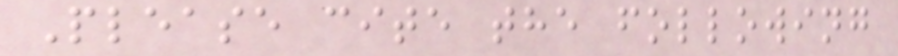Please cite the following
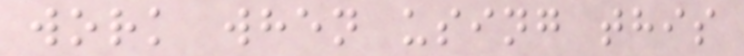work when using this
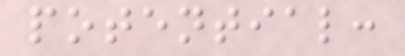potential:
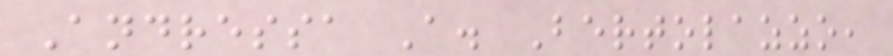Andressa A. Bertolazzo,
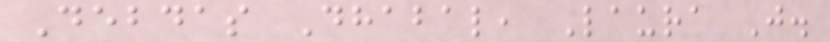Debdas Dhabal, Laura J.
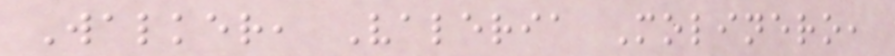Walker, Valeria Molinero,
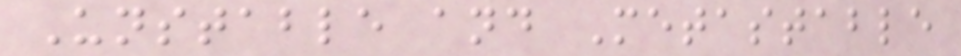Unstable and Metastable
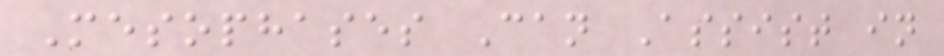Mesophases Can Assist in
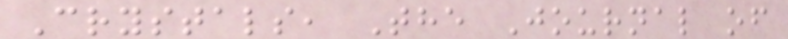Crystals, The Journal of
